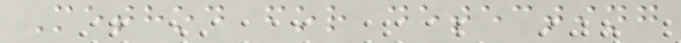Method for detecting
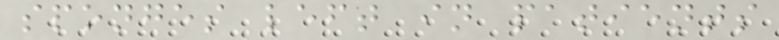sponges left in patients
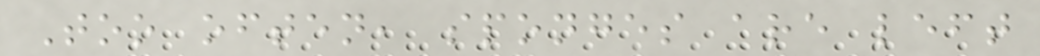Too often, sponges are left
